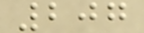207
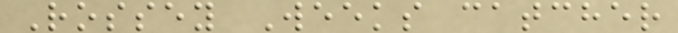Rossey Weeks catcher
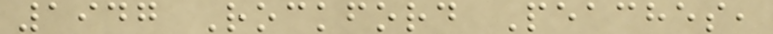1947 Rockford Peaches,
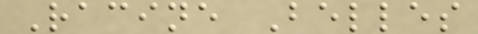Racine Belles
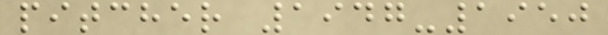pitcher 1947-1950
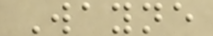Wayne
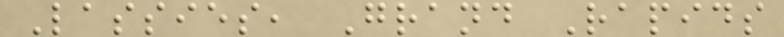Lassies, Grand Rapids
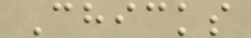Chicks
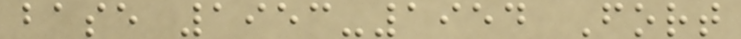base 1953-1954 Fort
